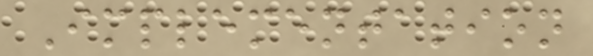Implementation
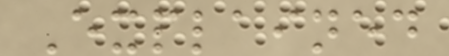Explained
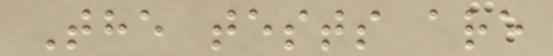The tests are
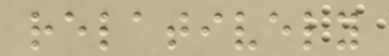relatively
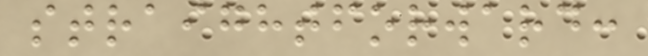straightforward:
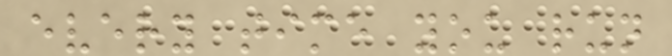every time you run
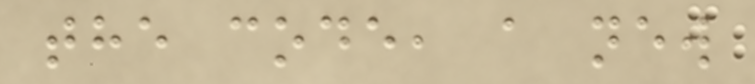the code, a new
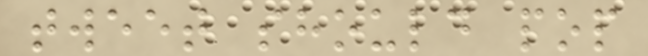tweet should pop
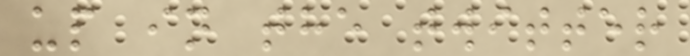up in the twitter
